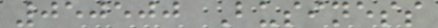050500 Business
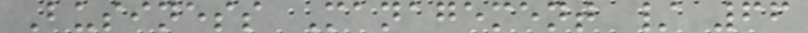Business Management / 66
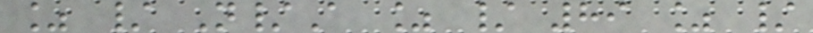% / N/A % / 89 % /
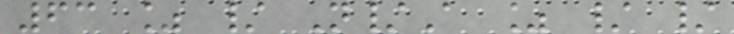63 % / N/A % / /
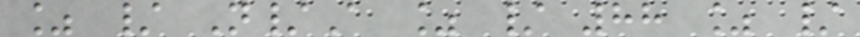% / N/A % / 88 % /
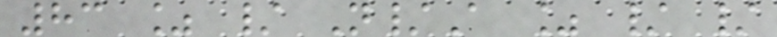83 % / N/A % / /
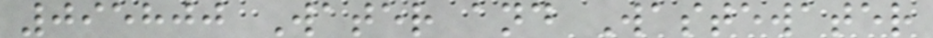095800 Water and Wastewater
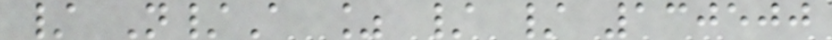/ N/A % / / 130500
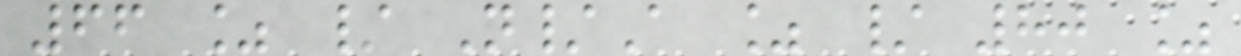66 % / N/A % / 80 %
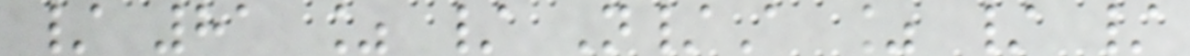/ 81 % / N/A % / /
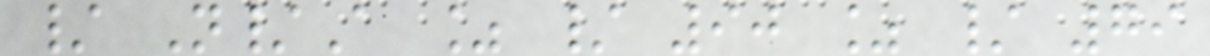/ N/A % / 90 % / 79
